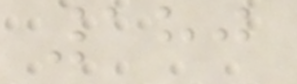180
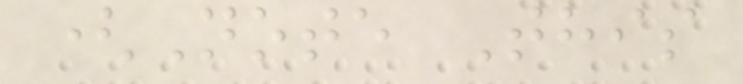(Note This
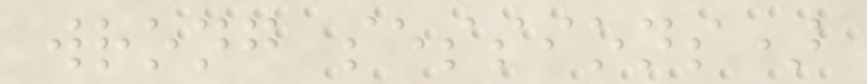wrong sessions)
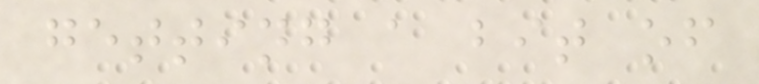getting a bit of
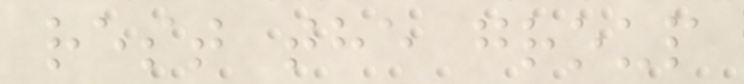rest the group
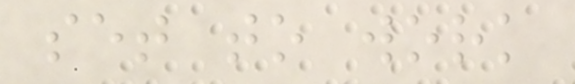set to work
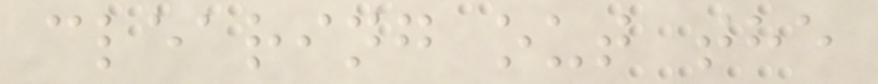clearing out the
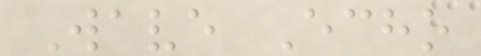Wave Echo
